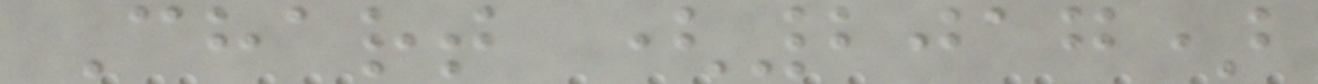Chart (2017)
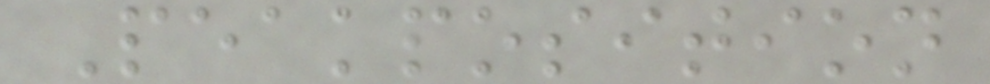Peakposition
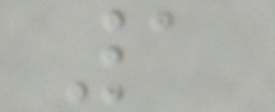1
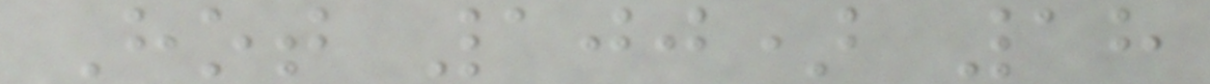Hot 100) 18
